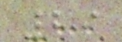29
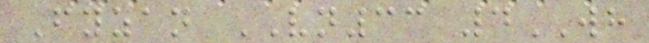Fyzan VN33 4WH
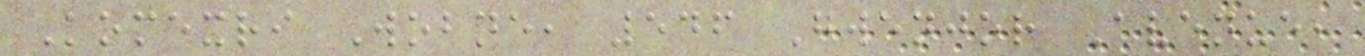Komexri Wobne, 546 Gwenjor Avenue,
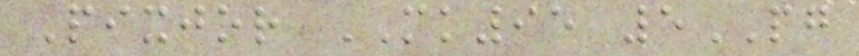Pixjor MK95 5PG
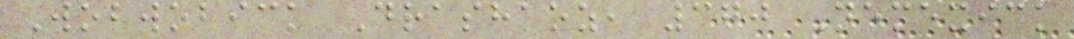Wobwobick Drashaoz, 370 Nemexick
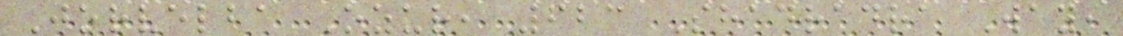Jorvelba Ozur, 623 Shadradra Way,
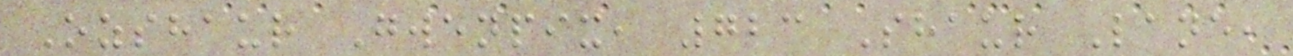Ozshaur Gwenpix, 723 Shaur Lane,
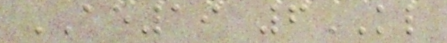AE19 6KL
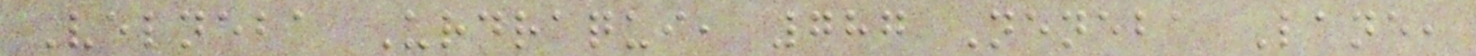Velneba Urdraqui, 787 Neneba Lane,
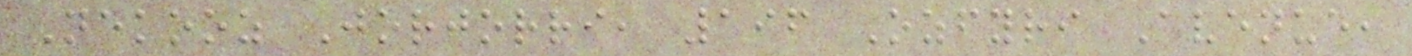Nekooz Jorjorri, 196 Ozfyri Avenue,
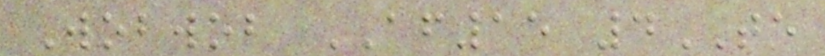Wobwob AF15 4TE
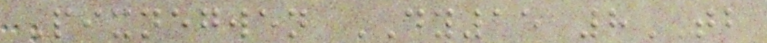Pixnegwen DY15 8TB
